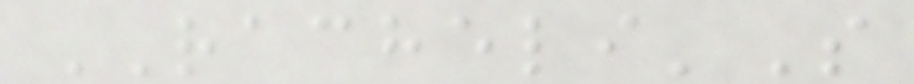RACHELI'S
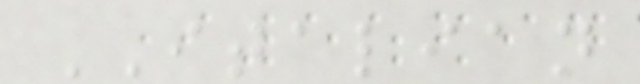ITALIAN
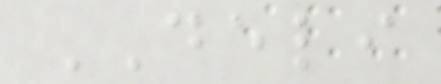DELI
